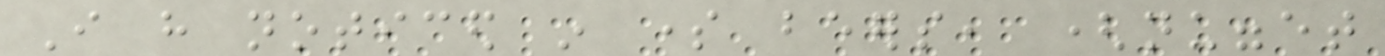I have noticed in some beers, (nugget
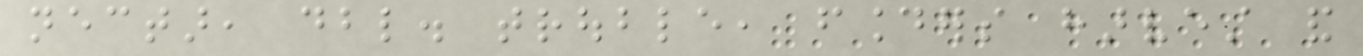nectar, dbl. trouble, founders harvest and
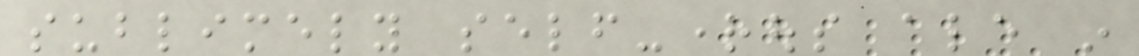sublimely self-rightous ale in
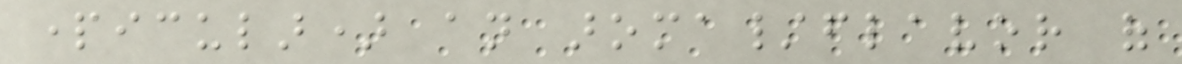particular) an aroma/flavor of
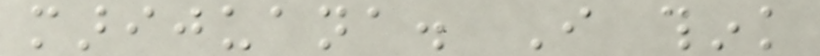marijuana. I think
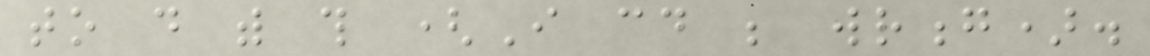to do with this (I could be wrong).
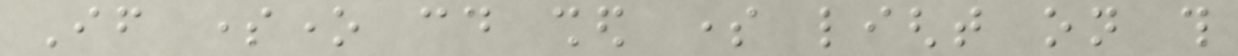If someone could shed some light on this
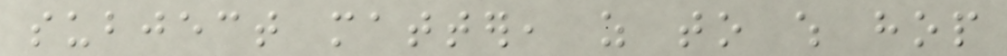subject matter, as to which hop
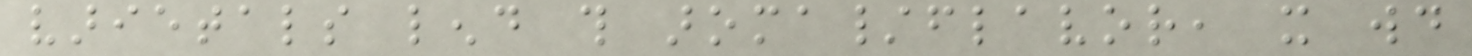varietals lend this aroma/flavor, it would
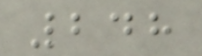248
